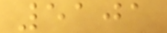5101
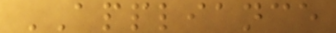APPLIANCE
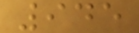945
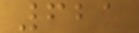621
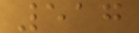517
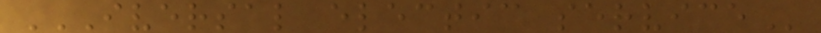IVERSAL ELECTIC SERVICE
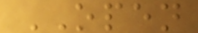OPEN
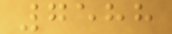7588
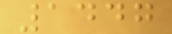1447
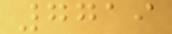7719
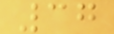37
